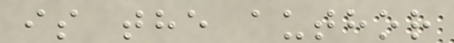is the author
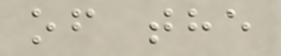of the
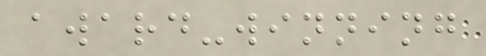award-winning
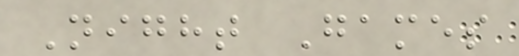Night Games
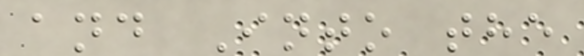and Into the
